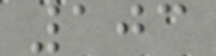103
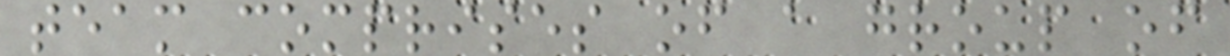team comprises of a group of
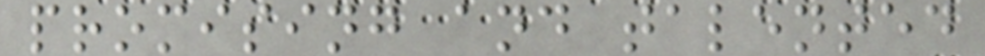promising and talented
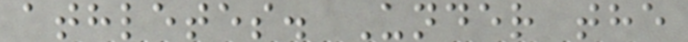athletes. Under the
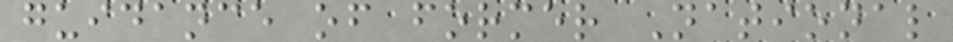guidance of former National
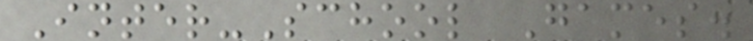Inter-School Games.
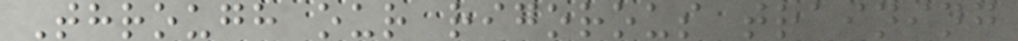Through our rigorous training
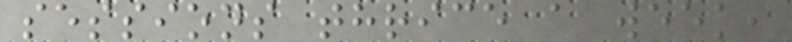sessions thrice a week,
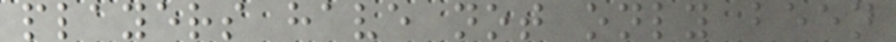players have not only been
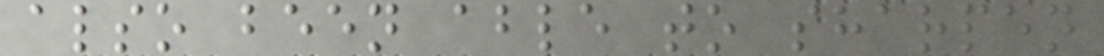also been able to sharpen
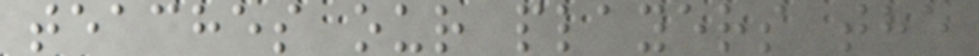teaches our players the
